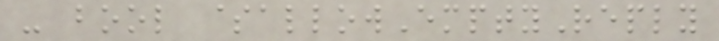- bool $allowEmptyReply
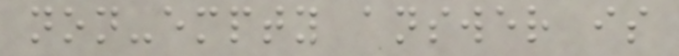non-empty answer is
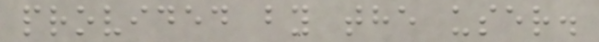provided by the user.
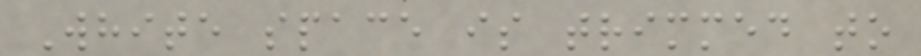White space is trimmed to
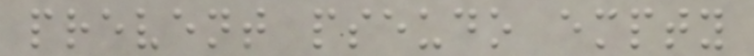prevent pseudo empty
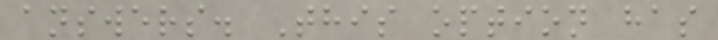answers. This option has
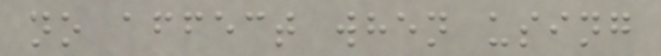no affect when using
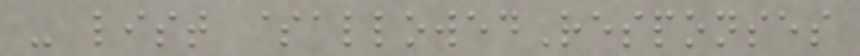- list $allowedResponses
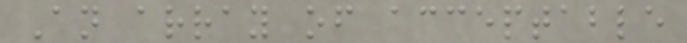An array of acceptable
